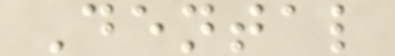Dental
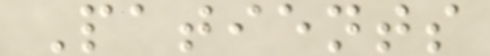Patients
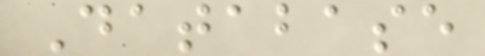Database
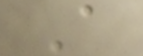A
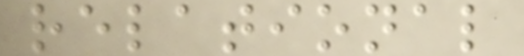relational
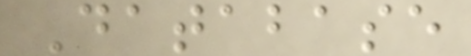Database
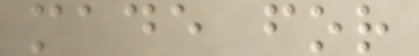made for
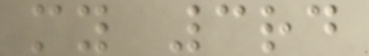my 3rd
